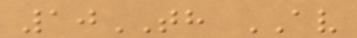10TH AV
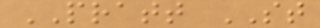PRATT ST
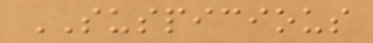SUSPICIOUS
